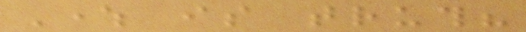Where is truth?
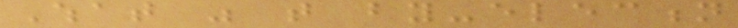What was that by-election
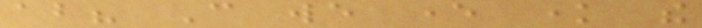about? Can we ever know the
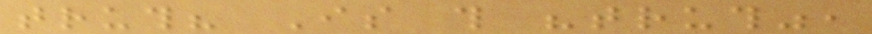truth? Is this "truth",
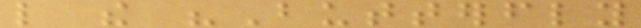like the "Butterfly
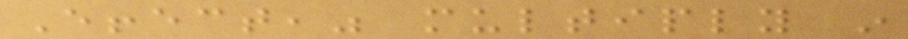Effect," multiply in
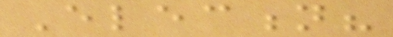Election?
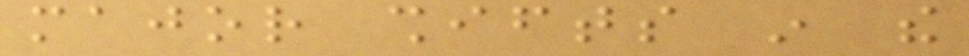major shifts in the
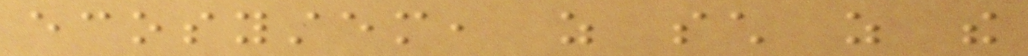ecosystem, as such as the
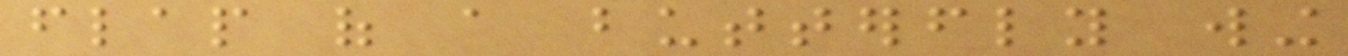flap of a butterfly wing
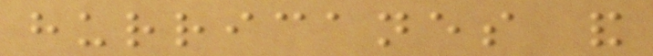hurricanes and
